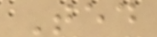Ted
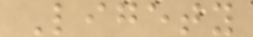Ligety
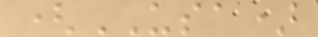(USA)
